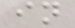in
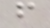f
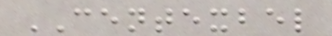CENTEXBEL
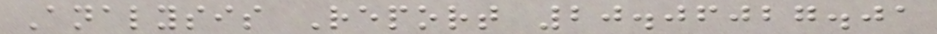Analysis Report 20.06027.01
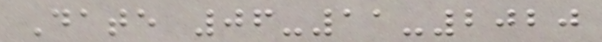Date 06-11-2020
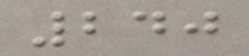240
